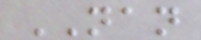NAN
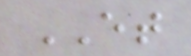ET
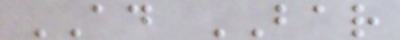AD BAR
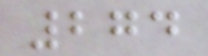274
